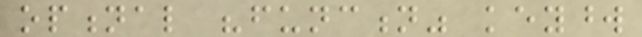optional "function" keyword
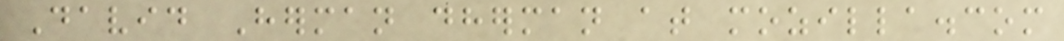David Herman dherman at mozilla.com
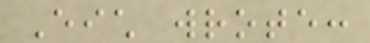Eich wrote:
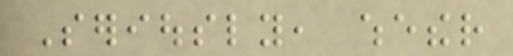Seriously, whether
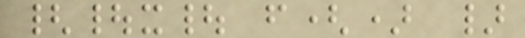{|x| f() }
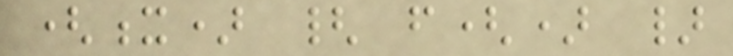(x) { f() }
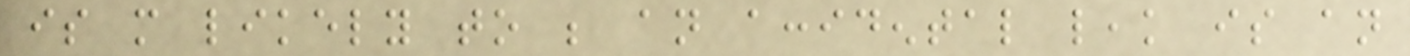is more likely to be an accidental leak is an
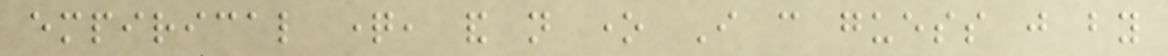empirical question, and not one I can guess just by
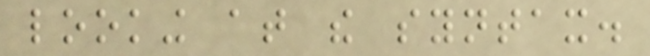looking at the syntax.
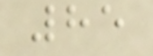85
